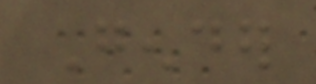Gender
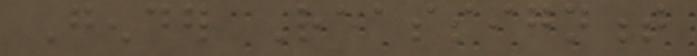Gender Reassignment
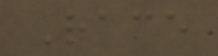Race
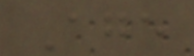Age
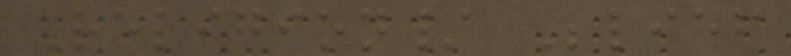Religion/ Belief
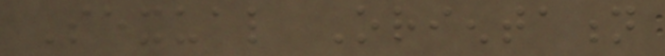Sexual Orientation
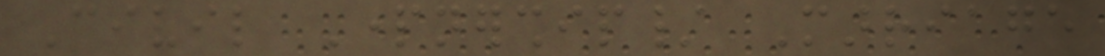Civil Partnership/ Marriage
